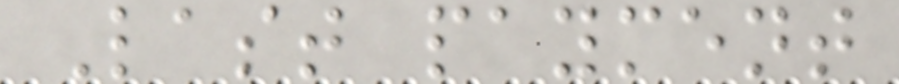Last payment
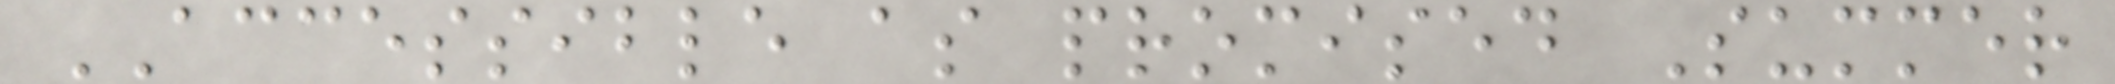ACCESSIBLE as promised Summer
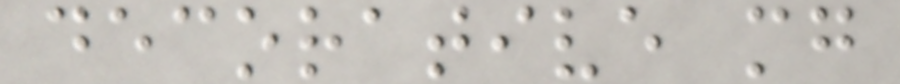decorative mg
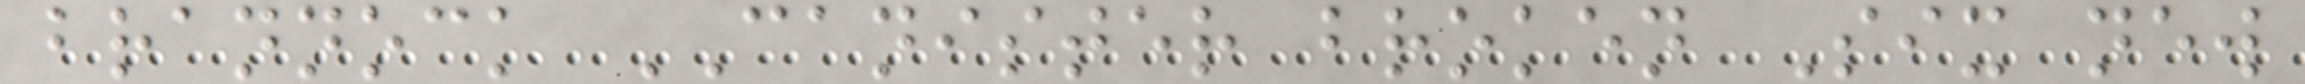brannock CANISTER broken Six new
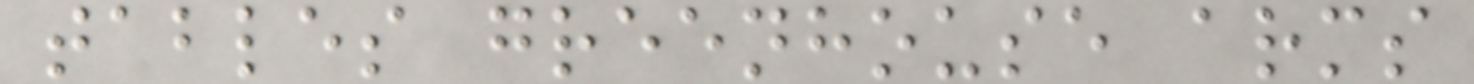tables greenhouse arms
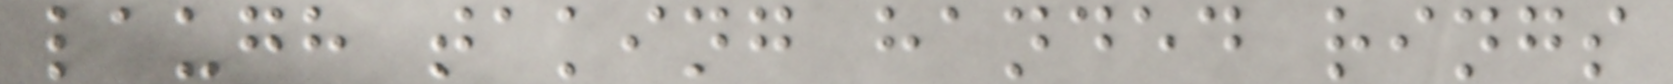laugh taking handed rings
